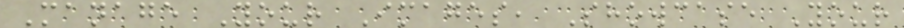Manage Your Images, Showcase Your
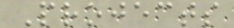Projects
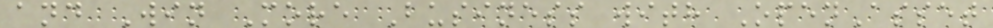and Win More Business with OpenAsset
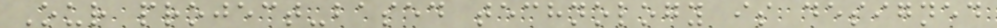Our project-based technology is designed
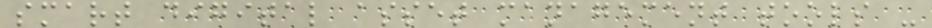smart digital asset management tools -
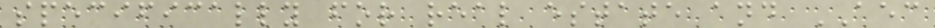specifically for real estate and AEC
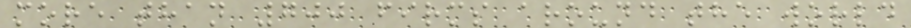more than 700 firms around the world
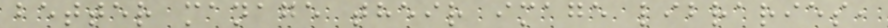better manage their image libraries,
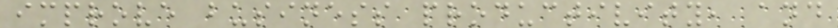improve business productivity, and
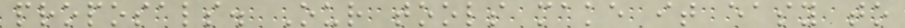proposals. Our tools make it easy to
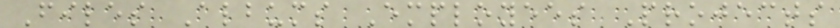Files Albums Employees Projects
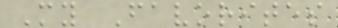My Favorites
